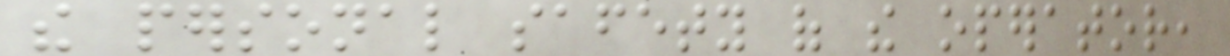the personal safety of the operator,
